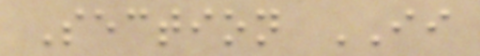Section II
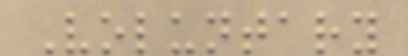Voluntary
